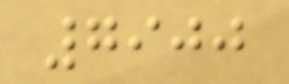7900
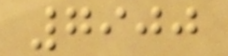7900
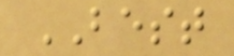BEST
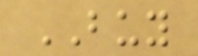BUY
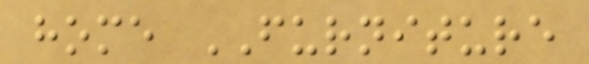home FURNITURE
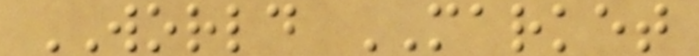WORLD MARKET
